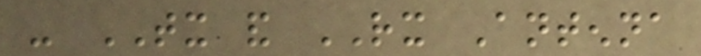- TX and RX Antenna
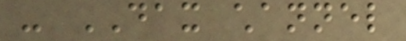- DAX channel
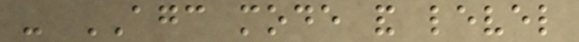- AGC mode and level
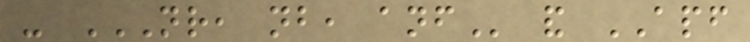- NR, NB, ANF and APF
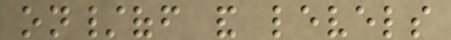on/off and levels
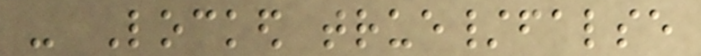- Locked true/false
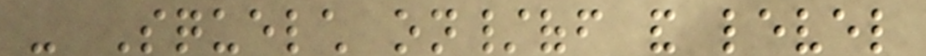- Squelch on/off and level
